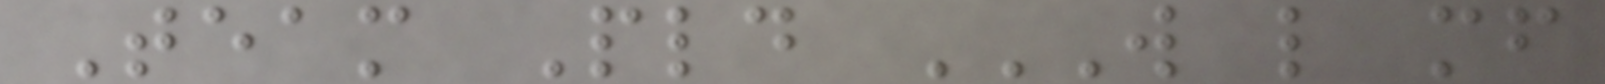Team Pld W L MF
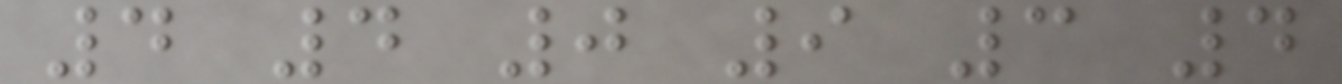4 4 0 9 3 4
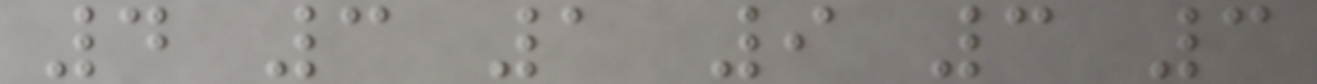4 3 1 9 3 3
